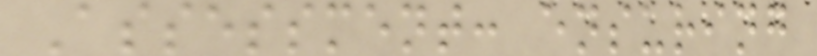Assessment: ensuring
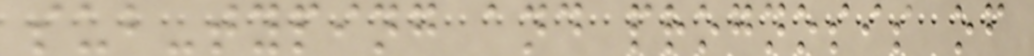sub-typing and prognosis of
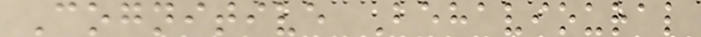Cognitive Behavioural
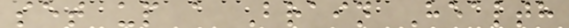set up a Brain Health
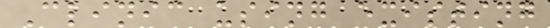Clinic using existing
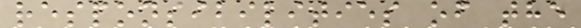responsibilities of the
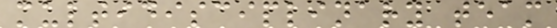multidisciplinary team
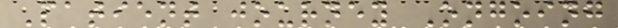Patient journey Ongoing
